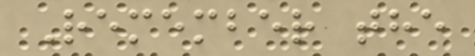Remember the
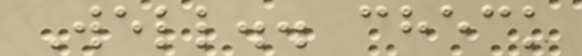Well.. check
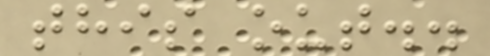this out..
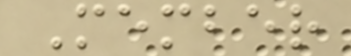Member
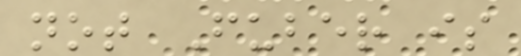not Fuber is
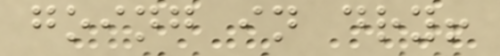going in dry!
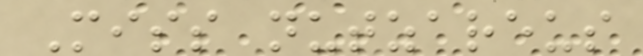Miss nutzareus
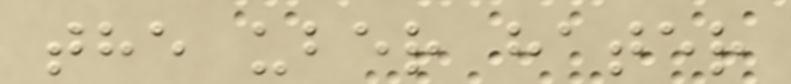the uber hater
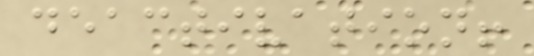deactivation!
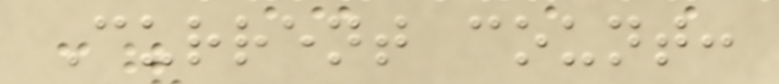Current count:
